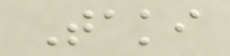Taki
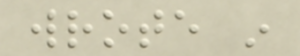wrote in
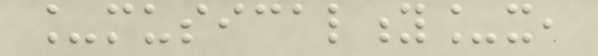_musicality_x,
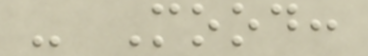- Mood:
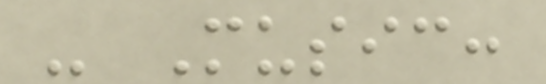- Music:
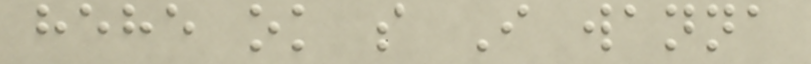hehe ok so I wanna
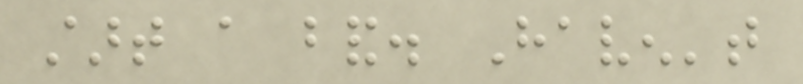start a band. Haven't
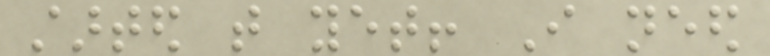started that yet! I need
